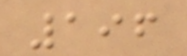196
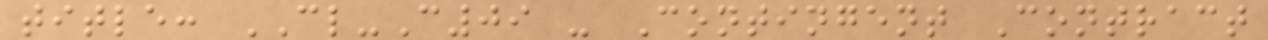title: CL-C09 - Contingent Contract
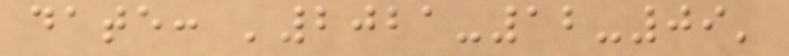date: '2021-12-09'
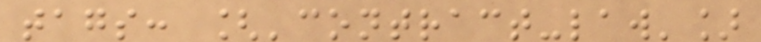tags: ['contract-law']
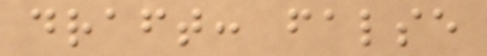draft: false
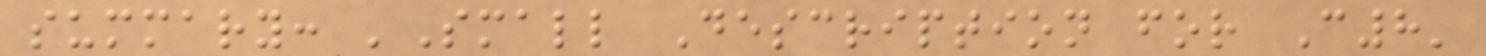summary: 'Small Description for C8'
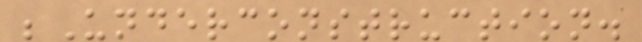;Underconstruction.
